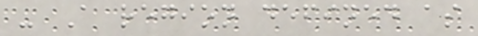- A region defined as
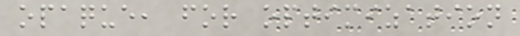opaque, for optimization
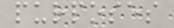purposes
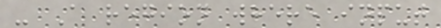- A region where input
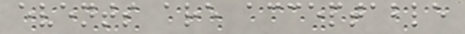events are acceptable
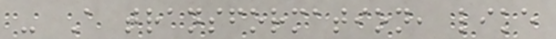- A transformation, like
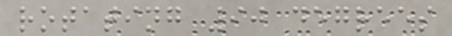rotating 90 degrees
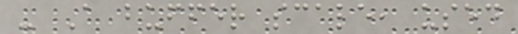- A buffer scale, used
